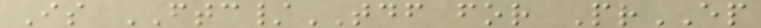Is FTC/TDF for PrEP
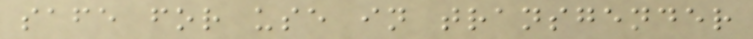safe for use in transgender
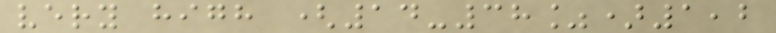very high (14-38%)1,2
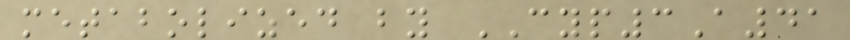metabolized by CYP3A41
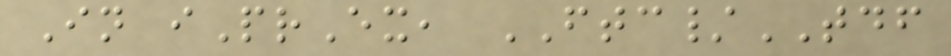In iPrEx, FTC/TDF
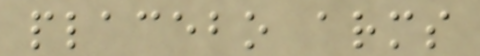placebo arms
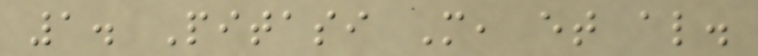1. Pitasi M, et al.
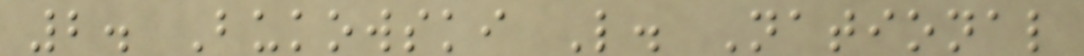2. Bukowski L. National
